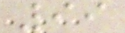99
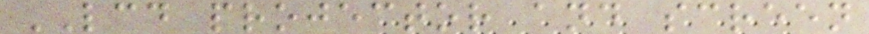LCD projector and screen
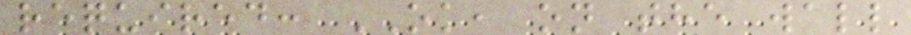required: OK, on the wall
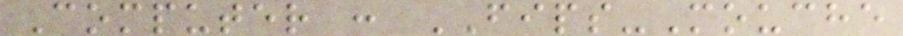Computer : FIPS-Mouche
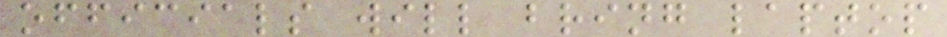officials will bring laptop
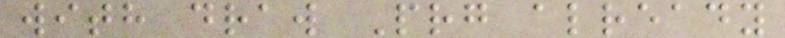with draw Prg already
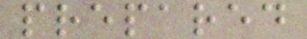prepared
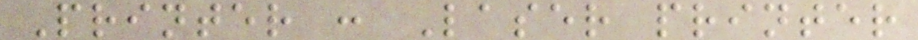Printer : Laser printer
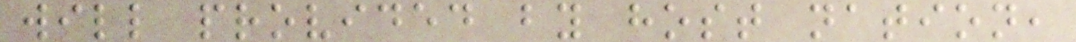will provided by host nation,
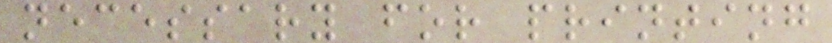necessary for printing
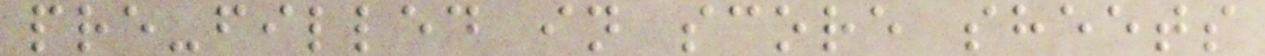pre-filled in score sheets
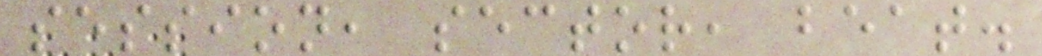session, sector, beat.
